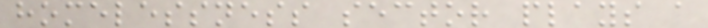homelessness sector plays a
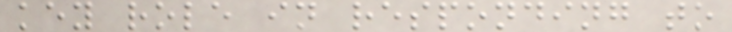key role in responding to
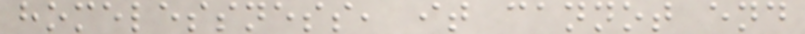homelessness, it cannot end
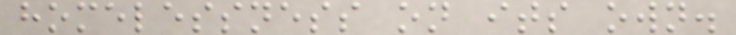homelessness on its own.
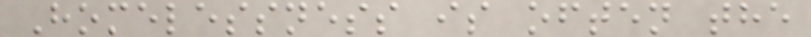Homelessness is often the
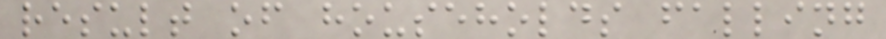result of households falling
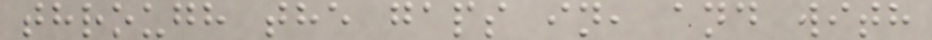through the gaps in, and with
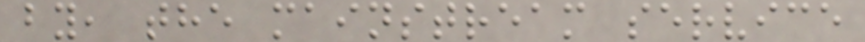by, the mainstream service
